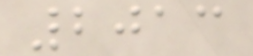2013
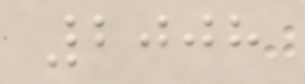2008
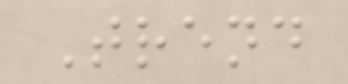Trend
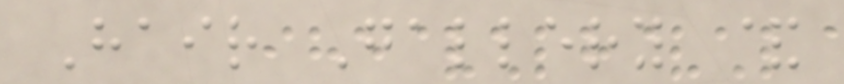Hair Gallery &
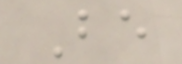Be
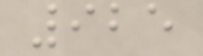925
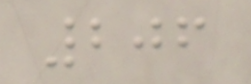206
